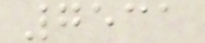7531
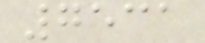7531
